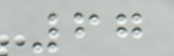67
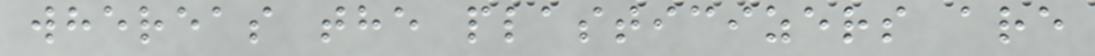whereas the plasticizers are
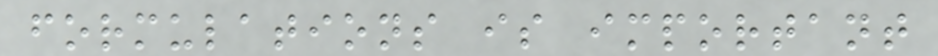formulations is important
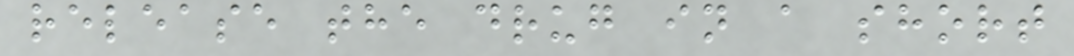release the drug in a short
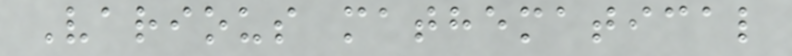Various mathematical
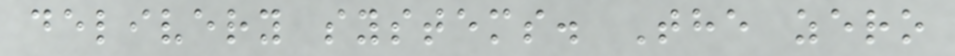delivery systems. The zero
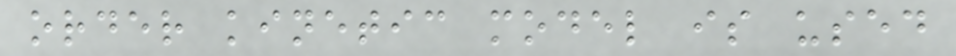order kinetic model is used
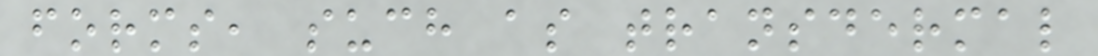forms, such as transdermal
